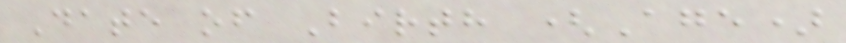Date of Birth (Age)
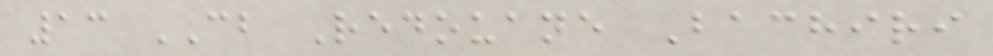13 CB Redouane Bachiri
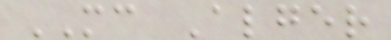MC Alger
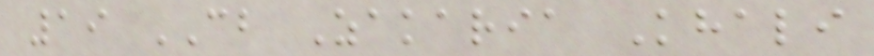19 CB Zakaria Khali
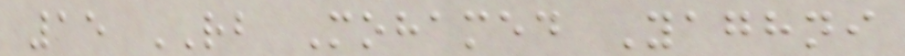15 RB Mohamed Yaghni
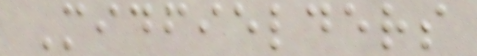Midfielders
